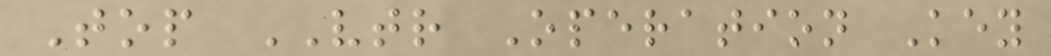Top VTR Operation Key
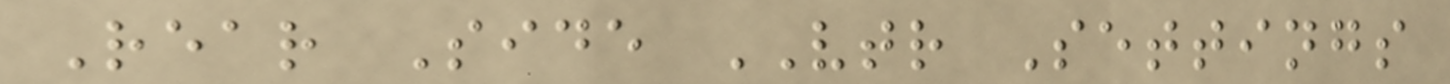Rear Side VTR Settings
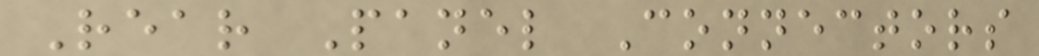Rear Panel Connectors
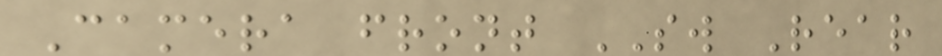Camera front SW Rear
